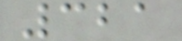321
